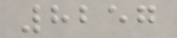8257
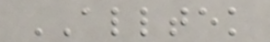ALLTEK
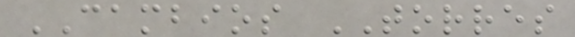CAMBIOS TORRES
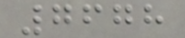7678
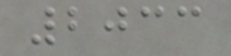2033
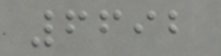6692
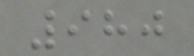980
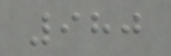980
